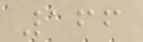166
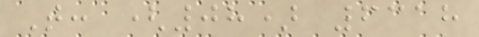T: (08) 6318
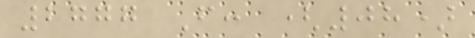2777 F: (08)
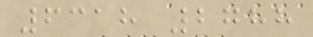6318 2788
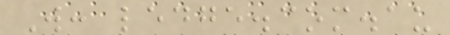W: ledge.com.au
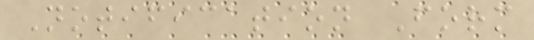Notification Form
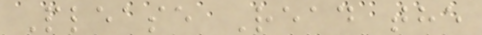Please Read the
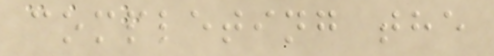completing the
